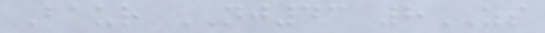Baur NJ43 8ZS
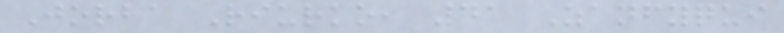Jorba Riurko, 41 Zanfyqui
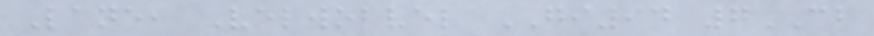Lane, Velwobvel GI94 7CB
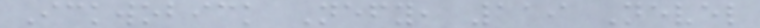Ickwobick Nefy, 119 Nevel
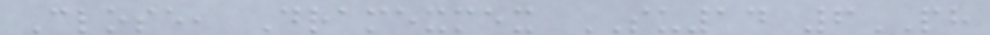Close, Dramexmex SU14 6PH
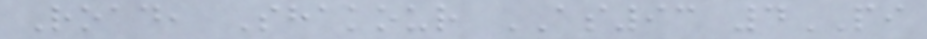Road, Shakour AS93 4PI
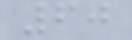60
